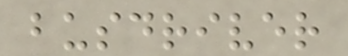busdriver
